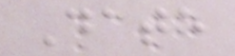Date
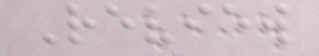Review
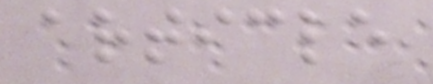article
